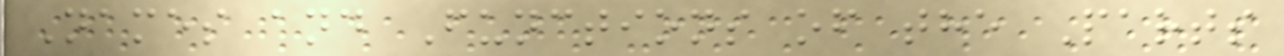Names and Functions of the Parts
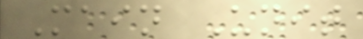Main Unit
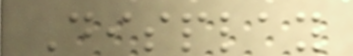Display
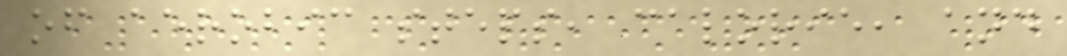of aerobic steps, calorie, and
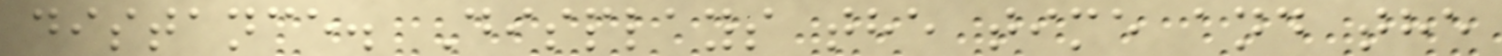distance. Displays the time and the
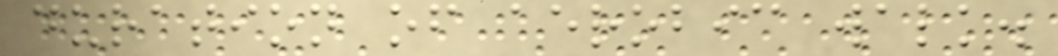duration of aerobic walk.
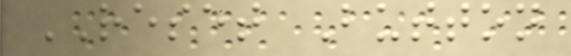RESET Button
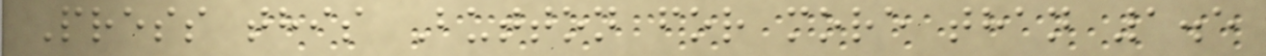Press this Button for more than 1.5
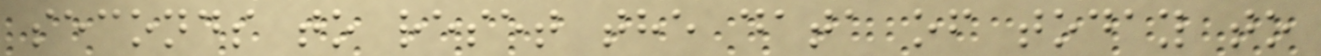seconds to reset the data of today to
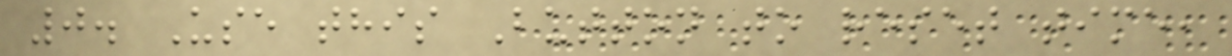0. Use this Button to reset time,
